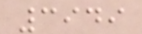3949
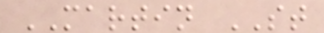MARTIN ST
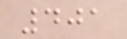401
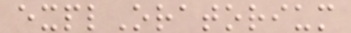explOratorium
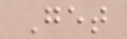Get
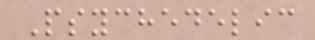Psychedelic
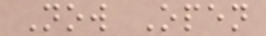Now Open
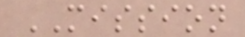MISSION
